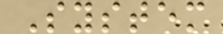System
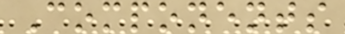Components
